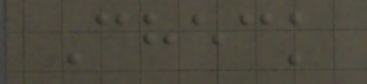Check
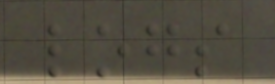logs
